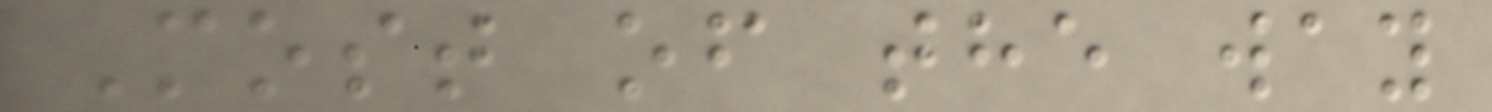Most of the way
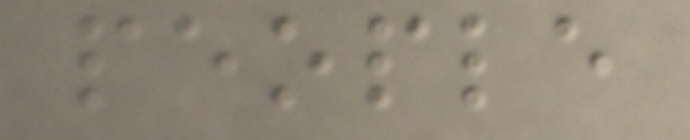people
